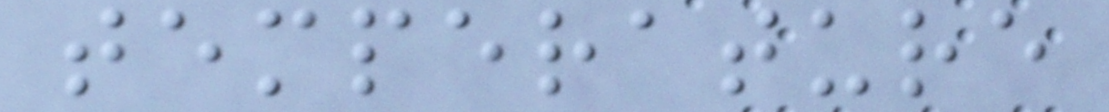temperature
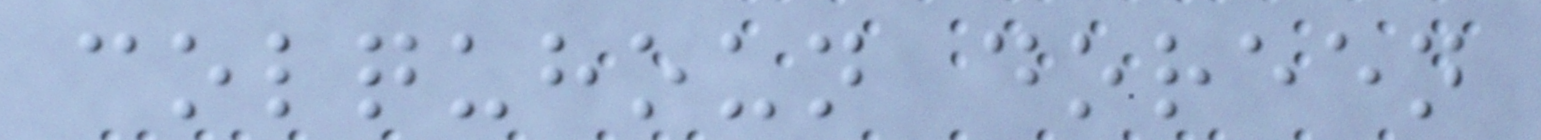colquhoun doreen
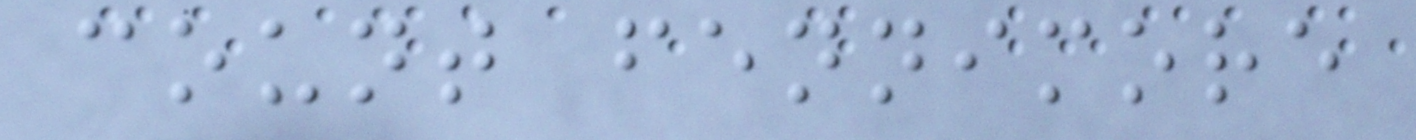count fennimore
